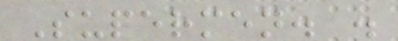Supermen. .
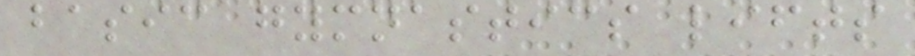basic gymnastics lifts
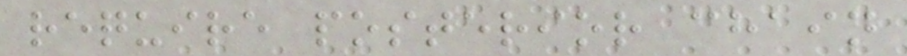require posterior chain
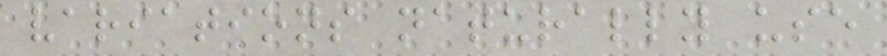variations naturally use
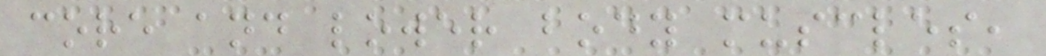core and lower body muscles,
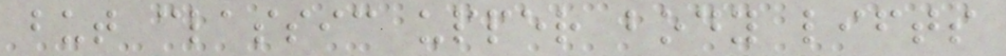but classic upper body lifts
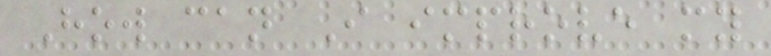How can I improve my
